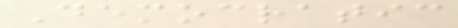Democratic
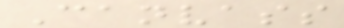Canvass
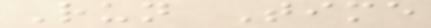Run Time
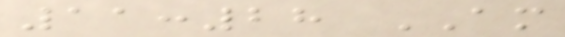11:28 AM
